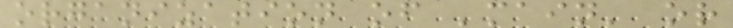organization of 'main' or
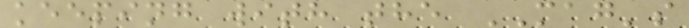keeping with the MAG's
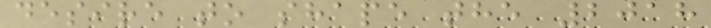desire to shape the 2018
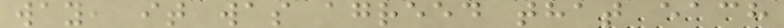way, it was agreed that each
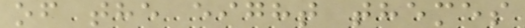of the eight themes
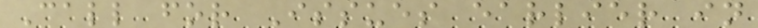Call for Issues earlier in
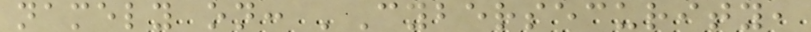namely on: 'Cybersecurity,
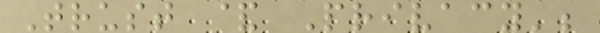Trust & Privacy';
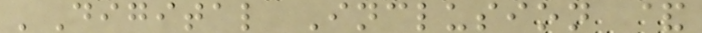'Digital Inclusion &
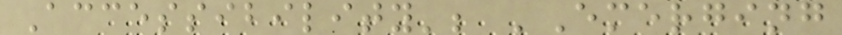Accessibility'; 'Emerging
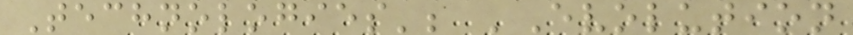Technologies'; 'Evolution
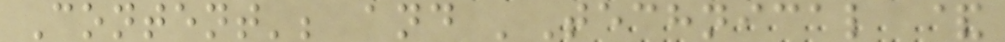Content'; and 'Technical &
